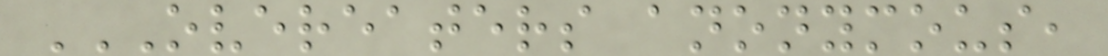OVEREATERS ANONYMOUS,
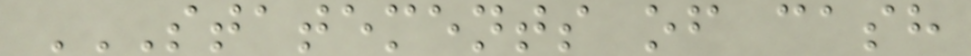STATEMENTS OF CASH
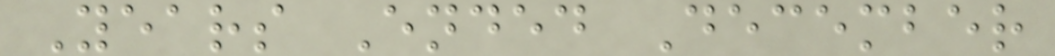Years Ended December
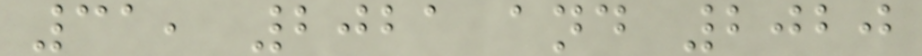31, 2021 and 2020
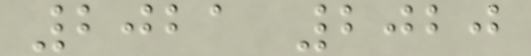2021 2020
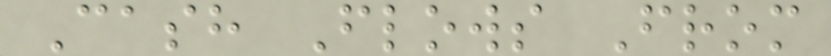Cash Flows From
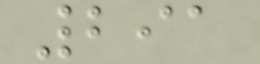291
